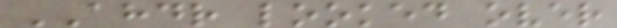AHDR looked over
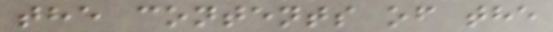the contents of the
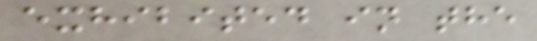exhibited in the
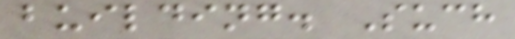building. Such
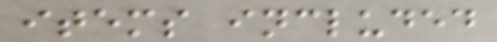items included
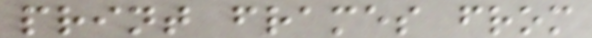print frames from
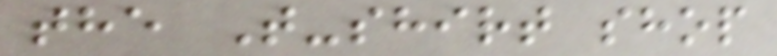the T-shirt shop
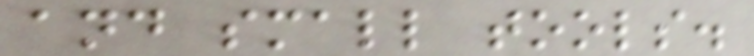and small tools.
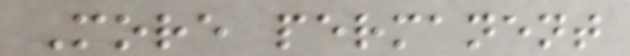More permanent
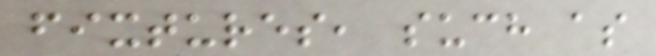fixtures, such as
